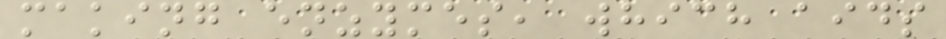making enzymes, which aids
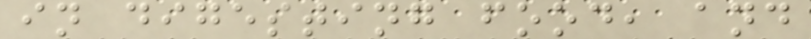in digesting food, and
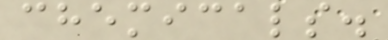chemicals.
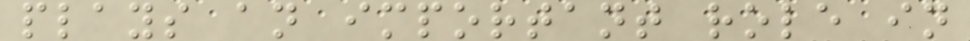plays an important role in
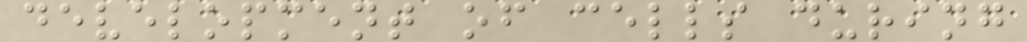development of cells during
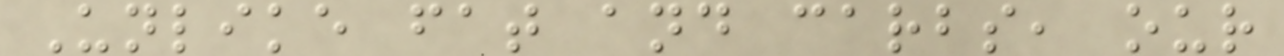Unlike fat and carbs, our
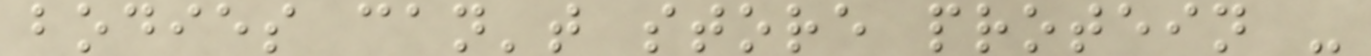bodies can't store protein -
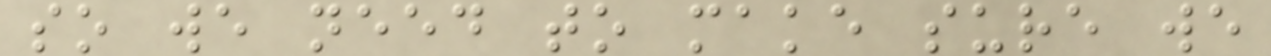so we need to make sure we
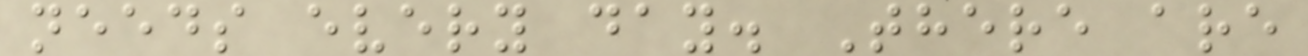needs every day. There are
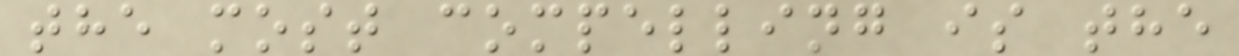the most compelling is the
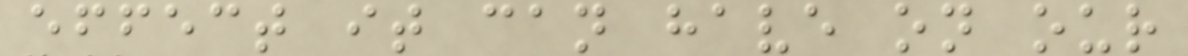effect it can have on our
